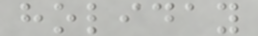holiday
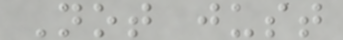Not just
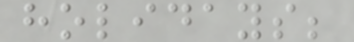holidays;
